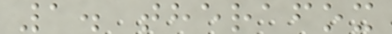1. therafox
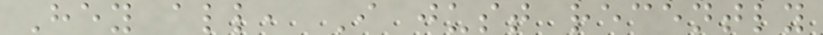Hey all, I just recently
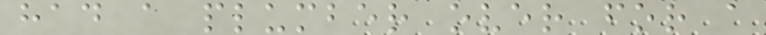had a plumber over for a
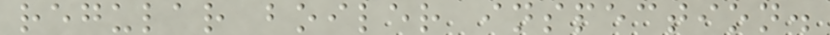regular boiler inspection.
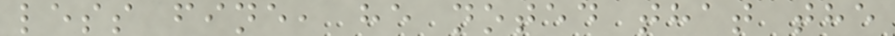less fine, he noted that the
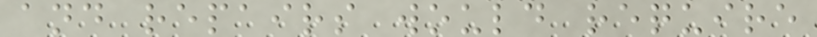and repairs would require
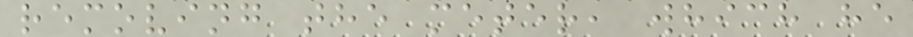removing the meter, which he
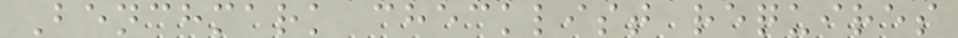Benchmark checklist requires
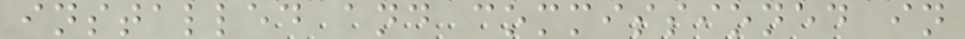installed and commissioned in
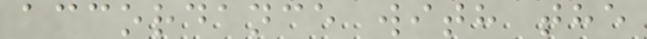accordance with the
